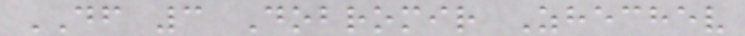DF 3 Dobromir Zhechev
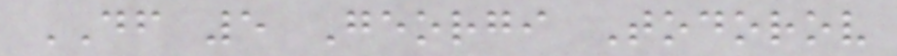DF 5 Georgi Todorov
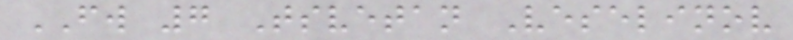FW 7 Tsvetan Veselinov
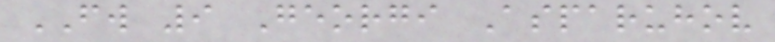FW 9 Georgi Asparuhov
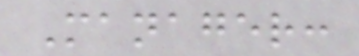Manager:
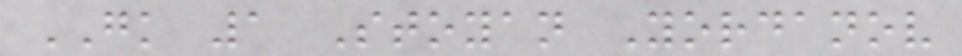GK 1 Stoyan Yordanov
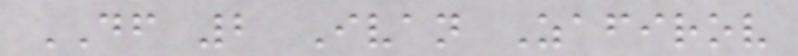DF 2 Ivan Zafirov
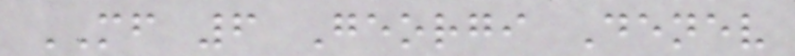MF 6 Georgi Denev
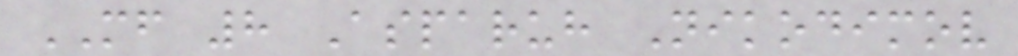MF 8 Asparuh Nikodimov
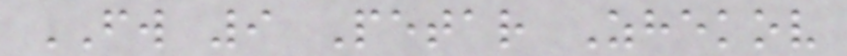FW 9 Petar Zhekov
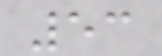53
